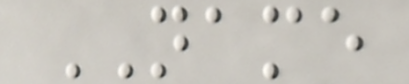NAME
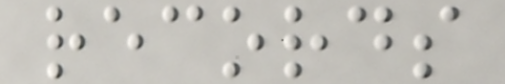records
